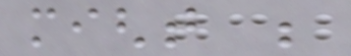might be
